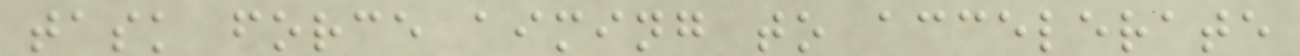task force aiming to accelerate
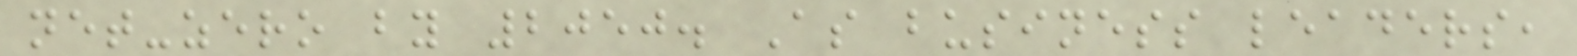net-zero by 2050. As business leaders,
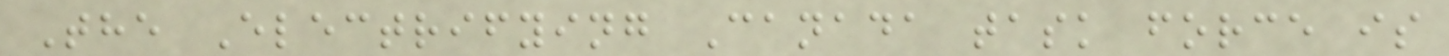The Electrifying Canada task force is
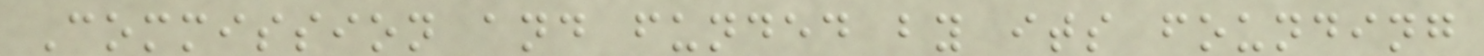Commission and funded by its founding
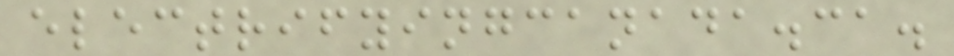electrifyingcanada.ca.
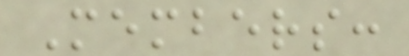Members:
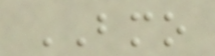BMO
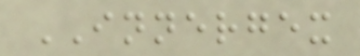INNERGEX
